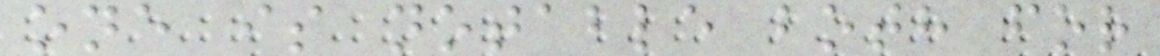one is notable both for
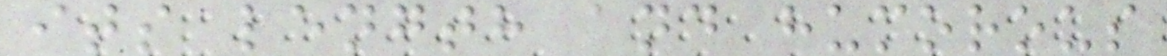its length and humorous
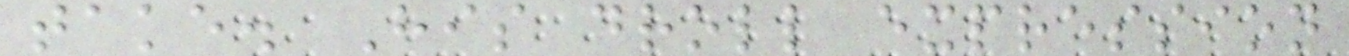take. His droll expression
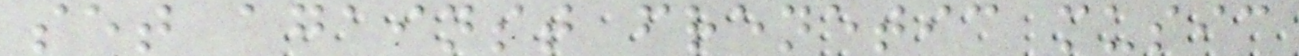set against frenetic music
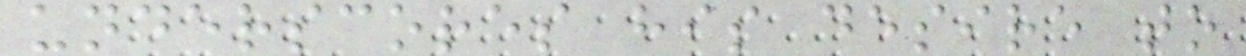underscores his desire to
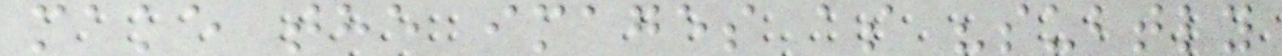make the images as "subtly
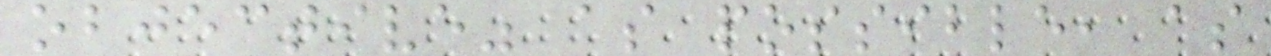objective" as possible, as
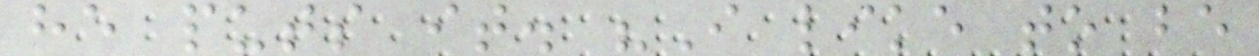he puts it. "I like to be
